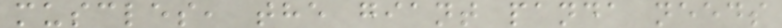muscles, the giant panda needs
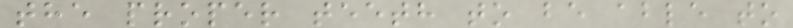the proper teeth to be able to
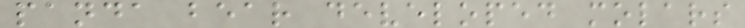panda bear developed molars
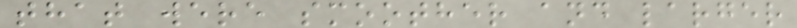that were smoother and larger
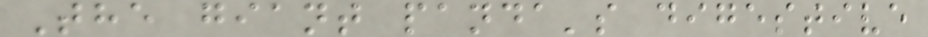The giant panda's digestive
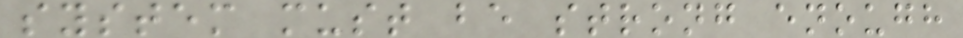system must be strong enough
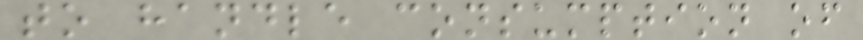to handle consumption of
